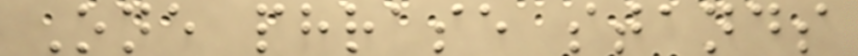One phrase stands
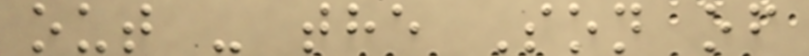out - the Son of
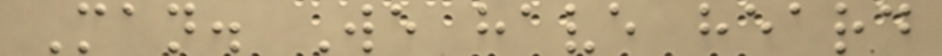Man. We have heard
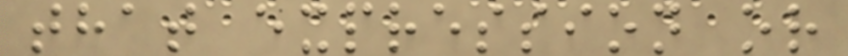that expression or
